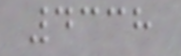4338
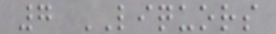7 LIQUORS
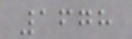1678
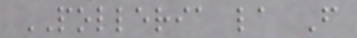POLLERIA la F
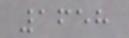1658
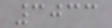3033
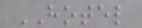HOTEL
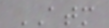ATM
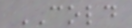COLD
